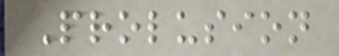Prolusion
